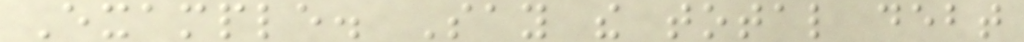Example. Say the total debt
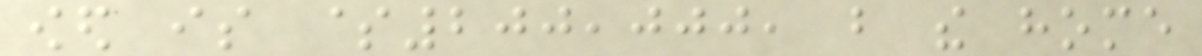owed is $200,000, but the home
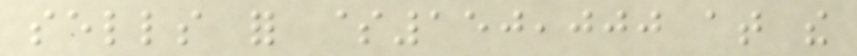sells for $150,000 at the
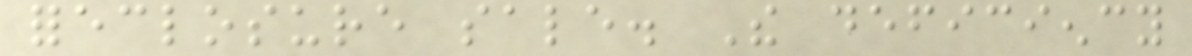foreclosure sale. The deficiency
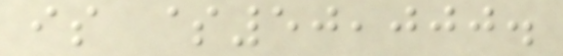is $50,000.
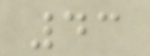43
